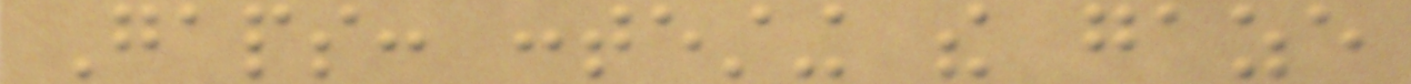Gaps: contesting the gaze
